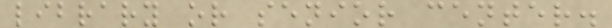library or senior center.
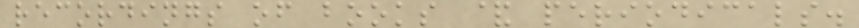recordings of books & periodicals.
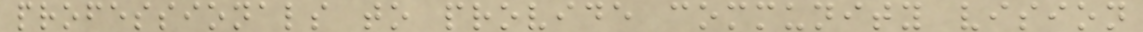professionals to provide community vision
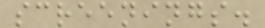screenings.
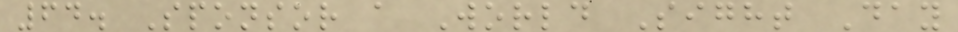64. Sponsor a World Sight Day
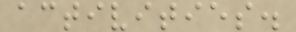activities.
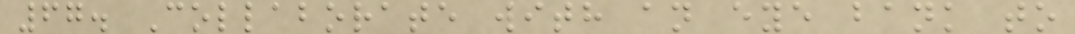67. Collaborate with an eye bank to
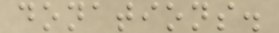donations.
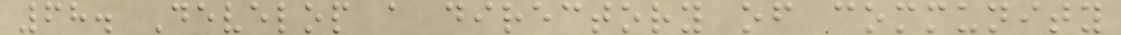68. Develop a directory of community
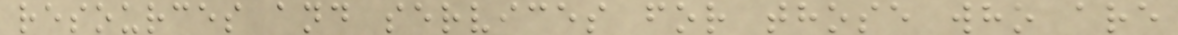resources and services for those who are
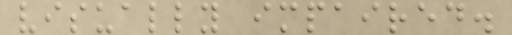visually impaired.
